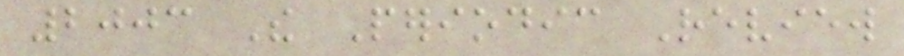2003 The Periodic Review
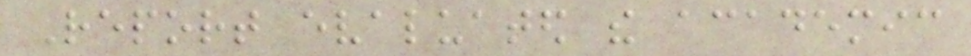Report evaluated the academic
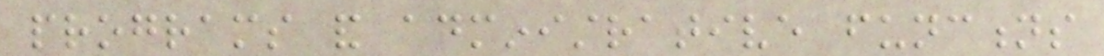programs and administrative functions
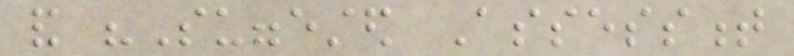and "Suggested Assessment
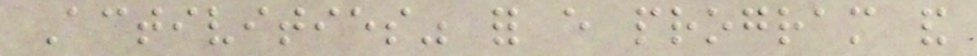Activities" for every program and
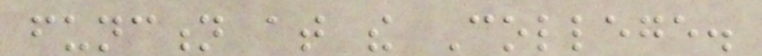function at the College.
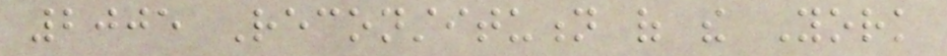2005 Reconstitution of the York
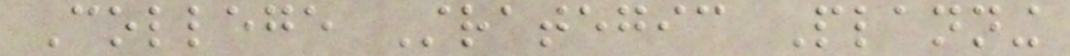College Strategic Planning
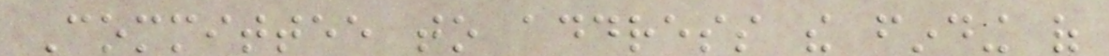Committee to address the finding of
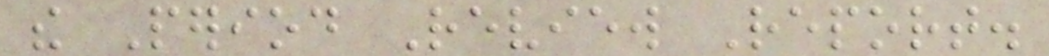the Period Review Report.
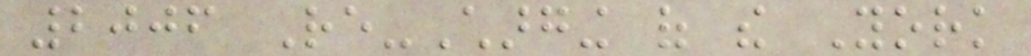2006 Re-Charging of the York
